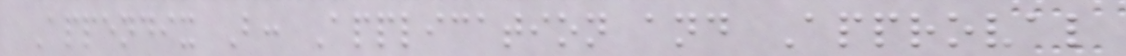Appendix B: Application and Approval
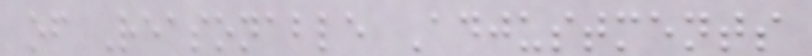of Reasonable Adjustments
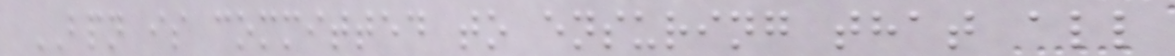BPN is committed to ensuring that all
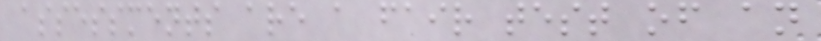assessments are a fair test of an
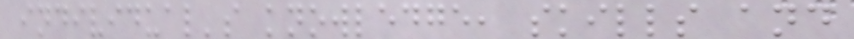individual's knowledge, skills and
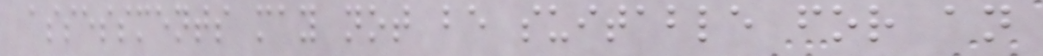assessments may not be suitable for an
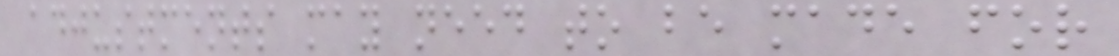adjustments may need to be made for
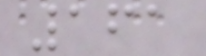161
